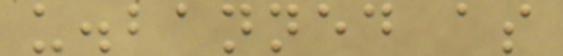u.banned as
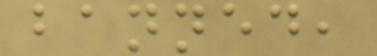banned,
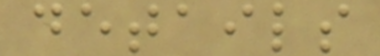details
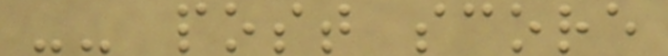-- post score
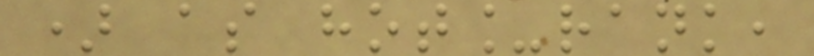) as hot_rank,
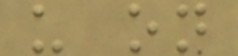u on
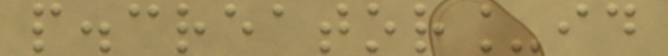p.creator_id
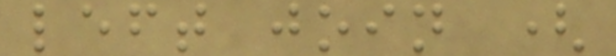left join (
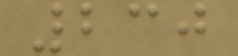230
